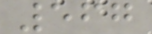567
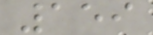159
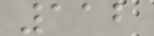112
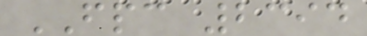FPC 2394
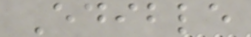Edible
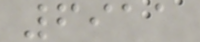6911
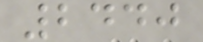2440
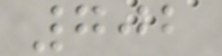702
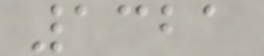1321
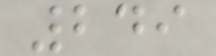249
